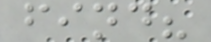find?
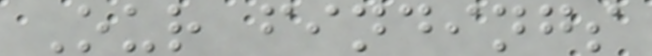Our findings
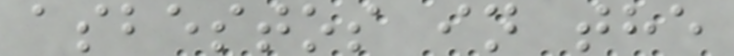asbestos in the
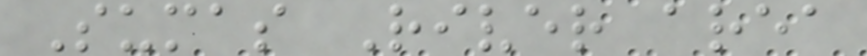Sumas River area
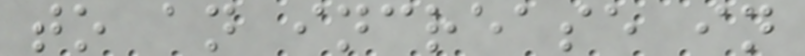to an increase in
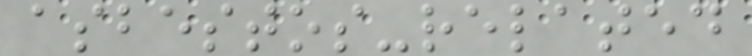asbestos-related
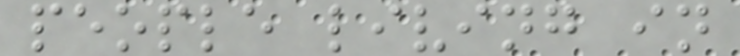people living in
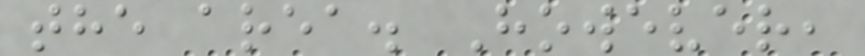the area. However,
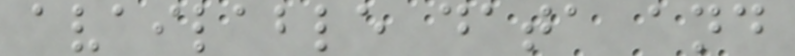available data and
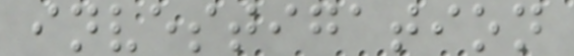investigation
